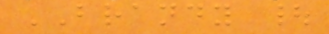BRANDY |
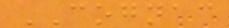COGNAC
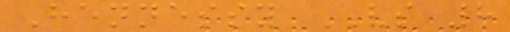Hennessy VS 8
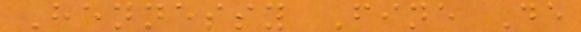Hennessy Fine De
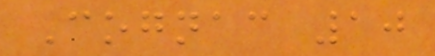Cognac 10
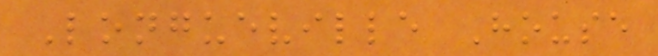Longueville House
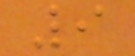9
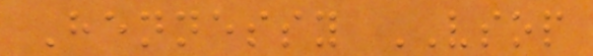Hennessy VSOP
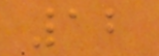12
